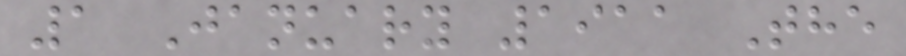1 January 1911 The
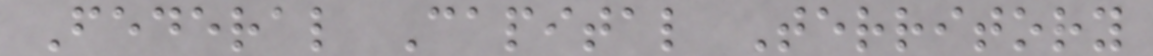Federal Capital Territory
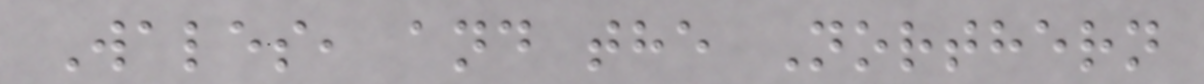Wales, and the Northern
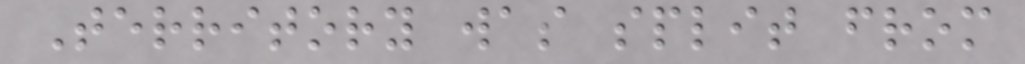Territory was split from
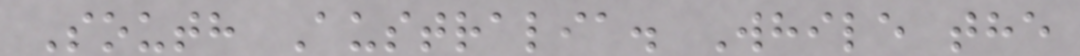South Australia. While the
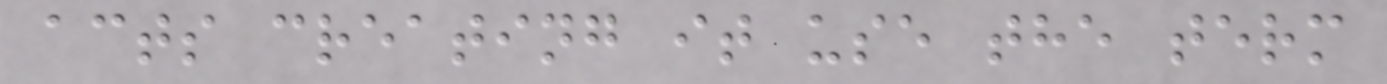acts creating it use the term
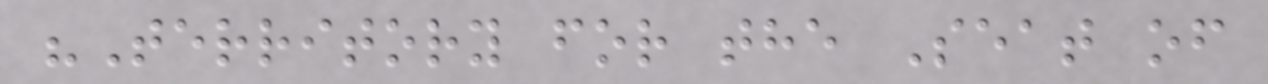"Territory for the Seat of
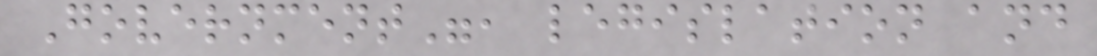Government", legislation and
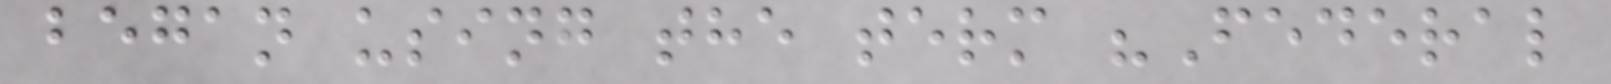began using the term "Federal
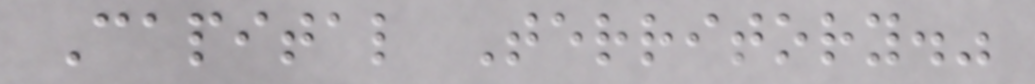Capital Territory."
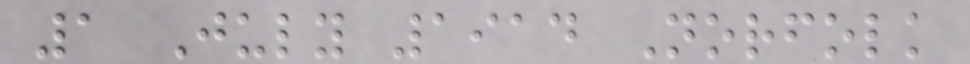1 July 1914 Norfolk
